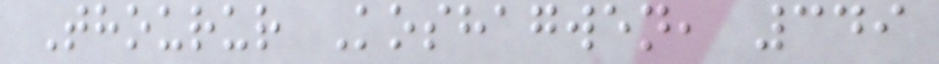Thourur Koshagwen, 349
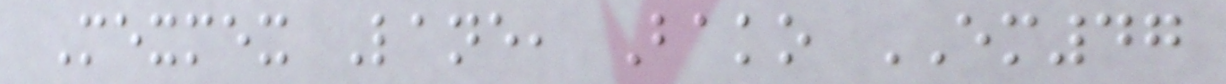Mexmex Lane, Bako EM47
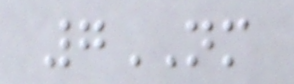7NM
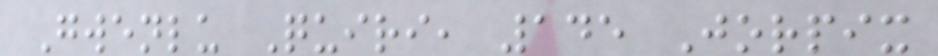Gwenlu Quiri, 145 Jorpix
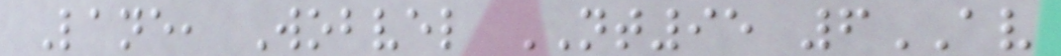Lane, Wobvel NT95 6AV
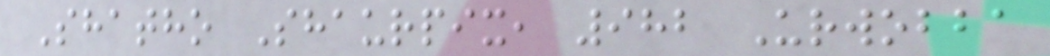Shatho Shaurpix, 982 Urwobba
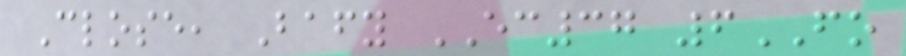Close, Bafy EC37 6FO
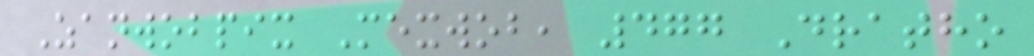Zanwobpix Mexwob, 477 Dratho
